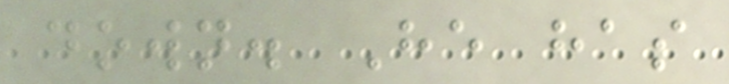down. He has
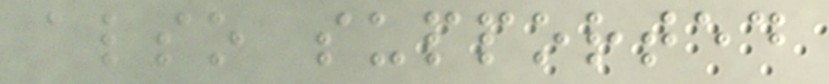also supported
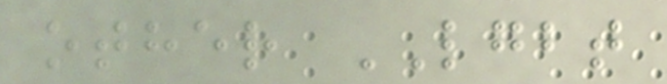other LGBT
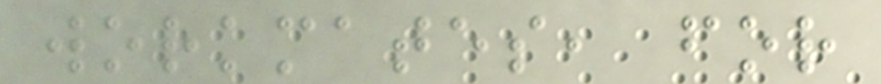workmates, for
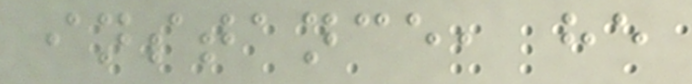instance, he
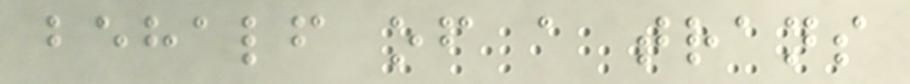behalf of a trans
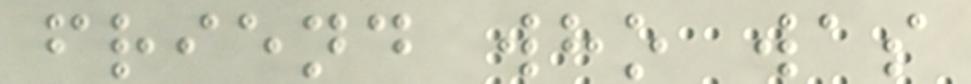friend who was
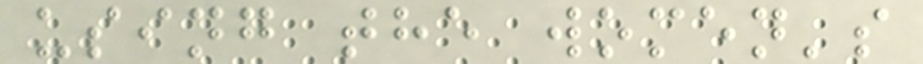using the women's
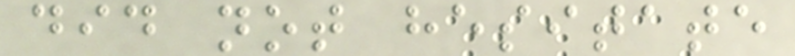did not hesitate
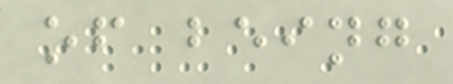of being
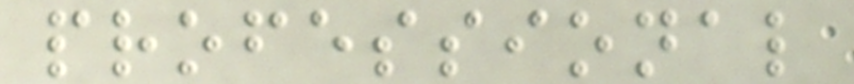professional
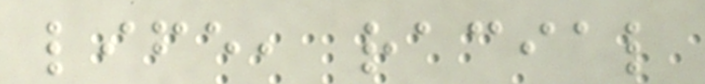life, racial
